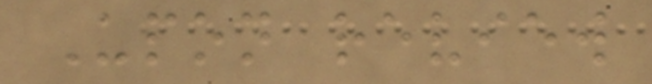Upon review
